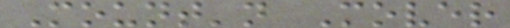Mount'n Mover
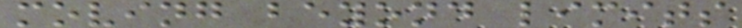moving beyond limits
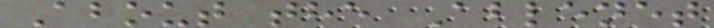About the Ablenet
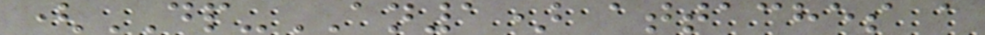(DP-AN1) attaches a
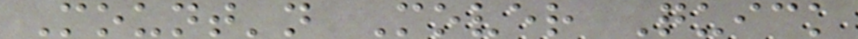Mount'n Mover Quick
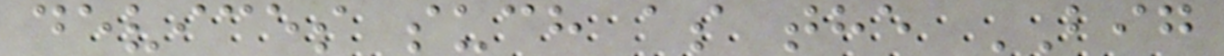devices such as the BIG
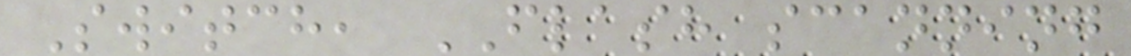Switch, FLASH scanning
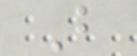B
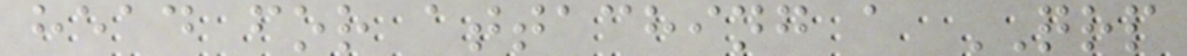head for attaching a QRP
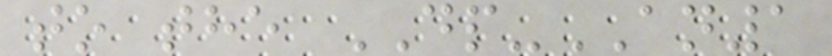to the DP-AN1
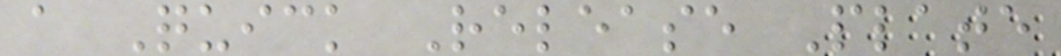a Quick Release Plate
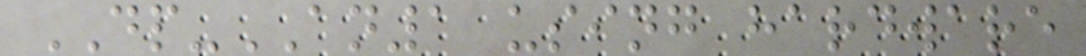DP-AN1 using hardware
